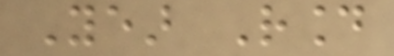Year Round
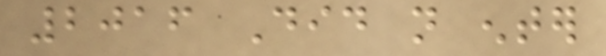2016 Did not enter
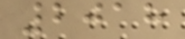2018
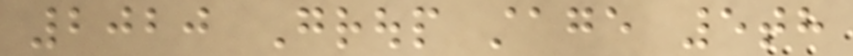2020 Group stage 5th
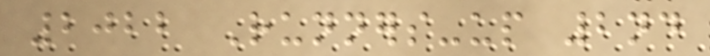2022 Runners-up 2nd
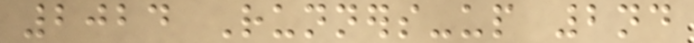2024 Runners-up 2nd
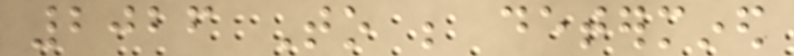2026 To be determined
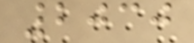2030
